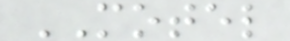MOTEL
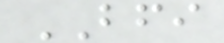BFI
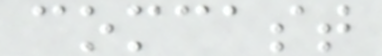comcast
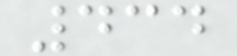434
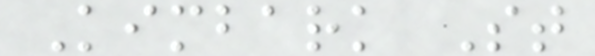Kimbark St
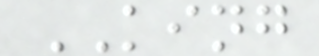KING
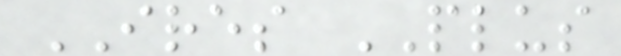IRES PLUS
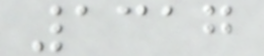1317
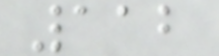112
